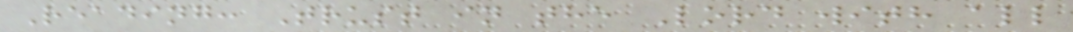Reading: Trust in the Lord with all
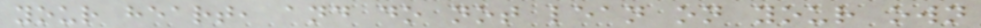your heart, and do not lean on your own
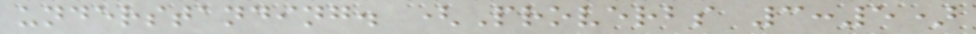understanding. (Proverbs 3:5)
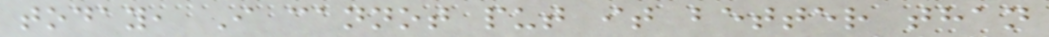today, I cannot put it better than
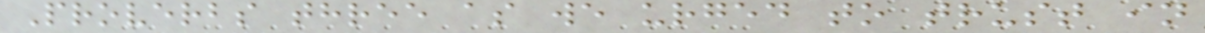Proverbs three as we urged to trust in
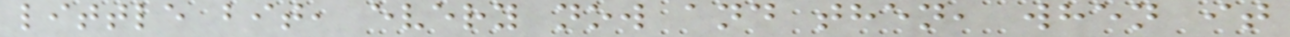little bit, every now and then, when it
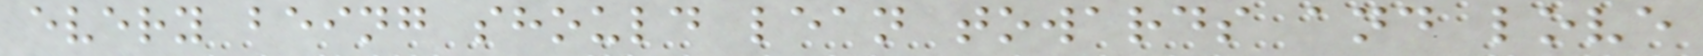every being should lean towards and love
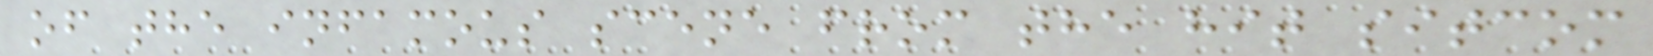of the infamous scene from the hit sitcom
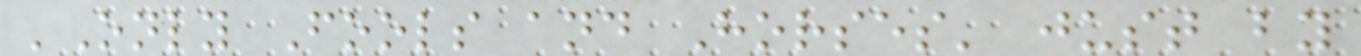'Only Fools and Horses' just by
